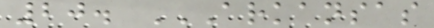20. ARKANSAS
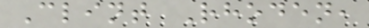Clint Rhoden,
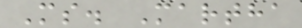Ms. Martha
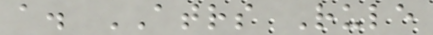a. ATRS Rule
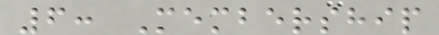6: Membership
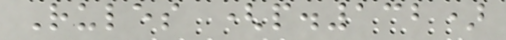Rules (p.132)
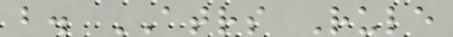b. ATRS Rule
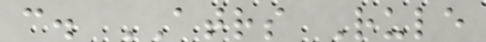c. ATRS Rule
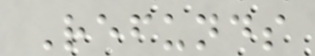Refunds
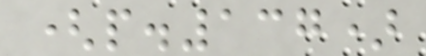(p.137)
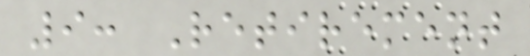9: Retirement
